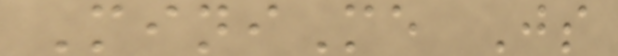MiniMe Js
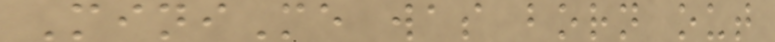MiniMe was born out
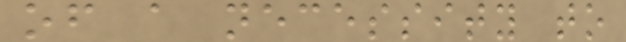of a necessity to
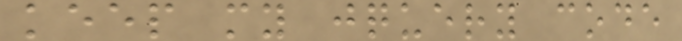keep my jquery code
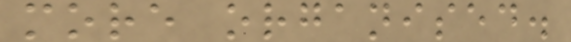more organised.
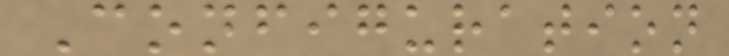Configuration
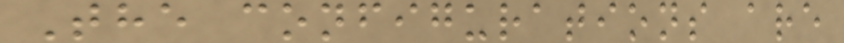The configurations are
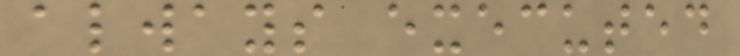always executed
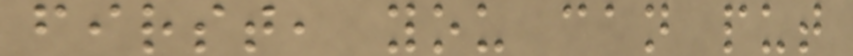first, you can put
